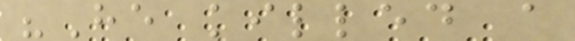"He killed a
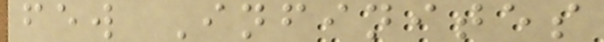few Infinites
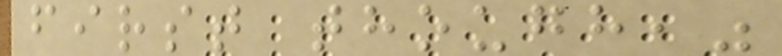first though,"
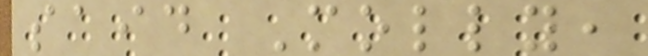said Molly,
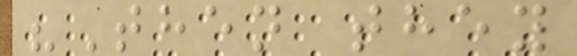"Then they
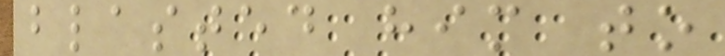blasted him to
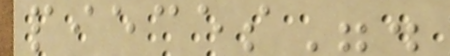pieces".
